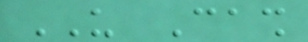US Cash
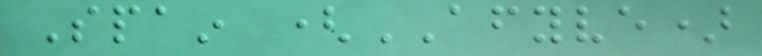Spain (AFYVE)
